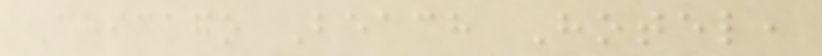Chicago Beach Hotel,
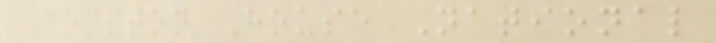Compton House National
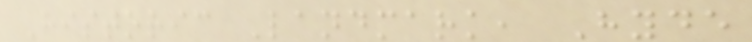Historic Landmark, Hyde
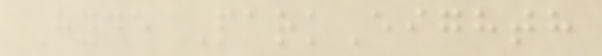Hyde ParkEighth
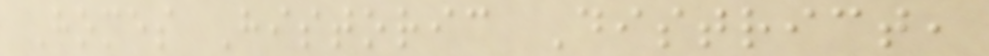Homes Historic District,
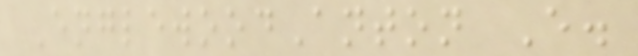EnglewoodAnton E.
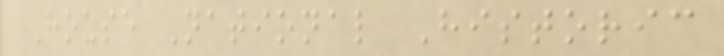House National Historic
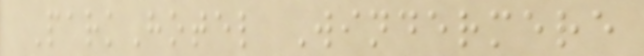ParkHotel Windermere
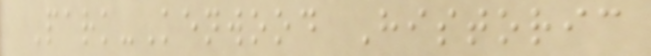Park-Kenwood Historic
